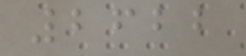2622
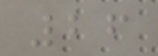26
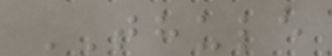THULE
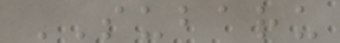SUBARU
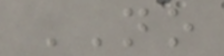NO
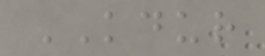KDUR
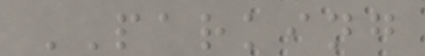PARKING
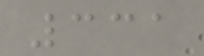331
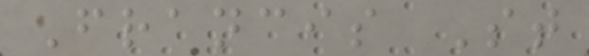Francis St
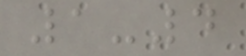1-4
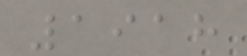1918
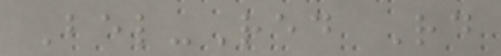Bel-Red Rd
